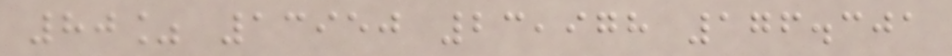80% 13950 23,978 176.301
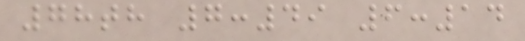78th 7:49 6:14
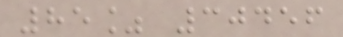85% 30456
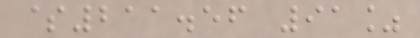$211.56 91%
